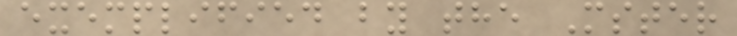exemplified by the Mster
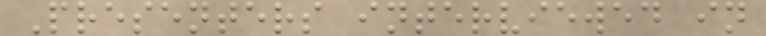Presenters interviewed in
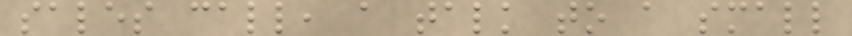sales call, a talk to a small
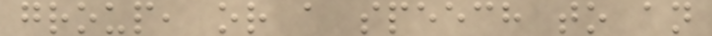group, or a speech to an
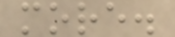more.
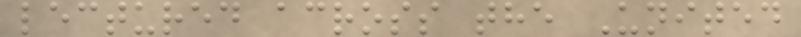lectured across the United
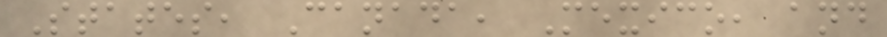States, Canada, Mexico, and
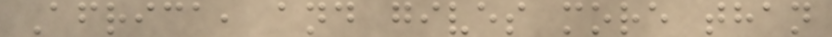Africa, and gives more than
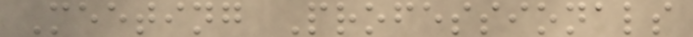Meeting Professionals
